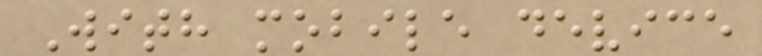With mobile device
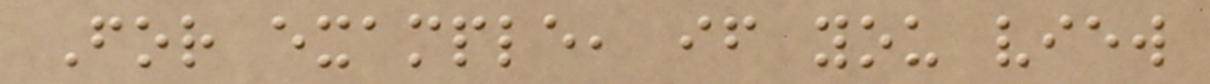For example, if you view
